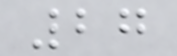27
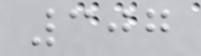307
